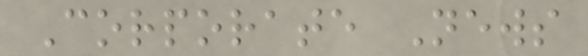Corporate News
